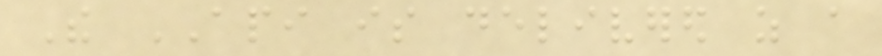The API is delivered as a
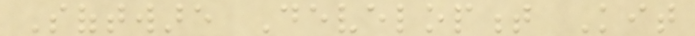Software Development Kit
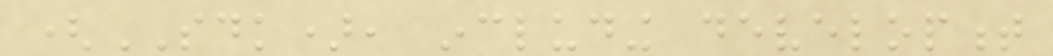(SDK), including development
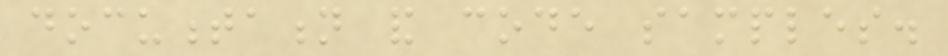documentation and code samples.
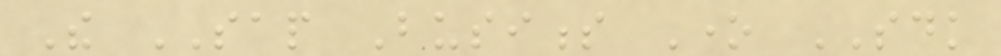The SAP Business One SDK
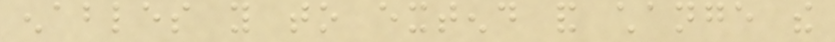enables you to extend and change the
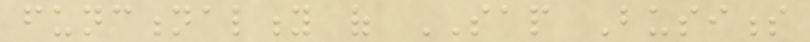functionality of SAP Business
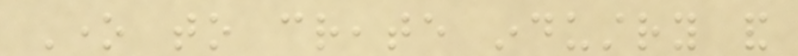One to create industry and
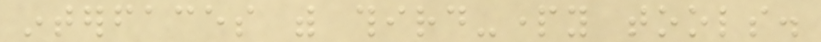interfaces with third-party tools.
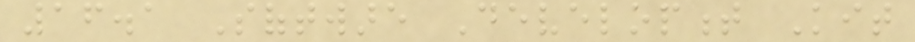16.1 Software Development Kit
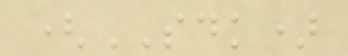(SDK)
